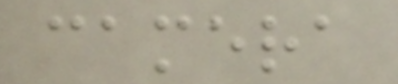camera
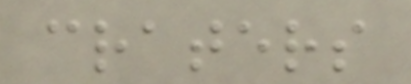craters
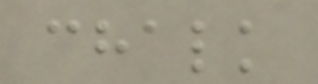chalk
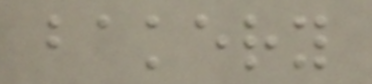bakery
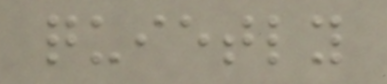quietly
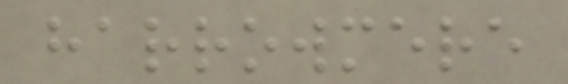harrowmere
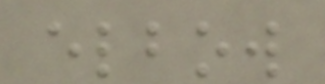elbow
